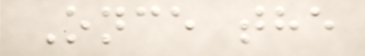Once the
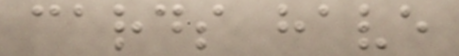cards have
